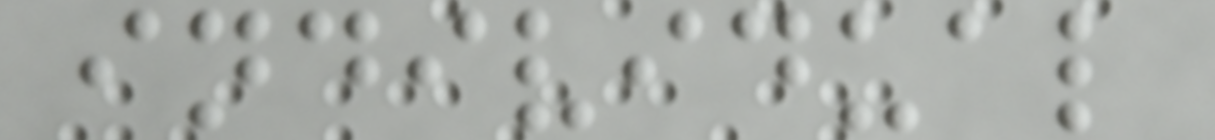individual
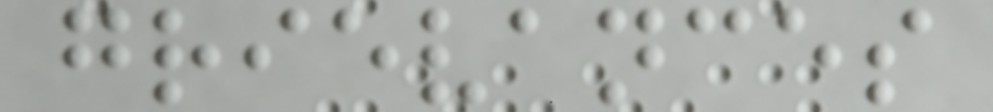grievances
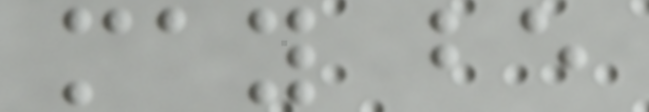may be
